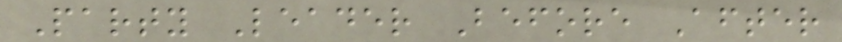Party Leader Before After
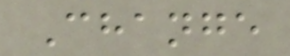Change
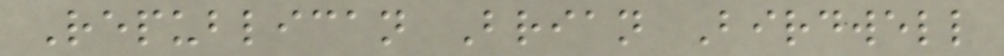Republican Brian Birdwell
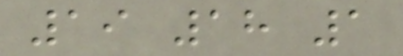19 18 1
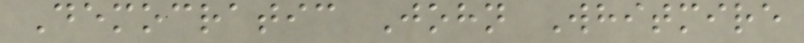Democratic John Whitmire
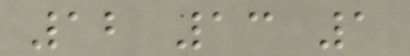12 13 1
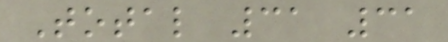Total 31 31
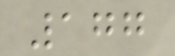177
